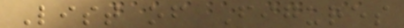List of Figures
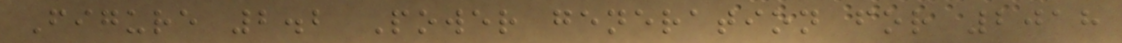Figure 2.2 Power generation for 2018
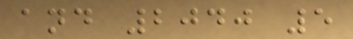and 2040 5
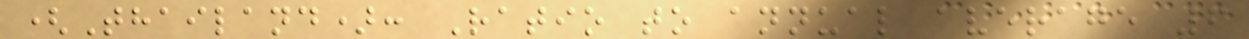(Thailand): Ratio to annual average 6
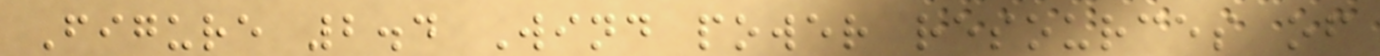Figure 2.4 Wind power resources of
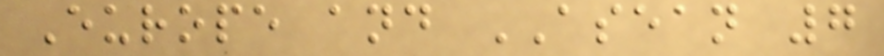Europe and ASEAN 7
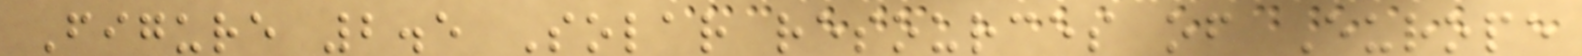Figure 2.5 Solar resources of Europe
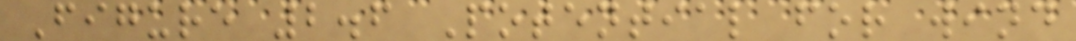Figure 2.6 Potential for wind
